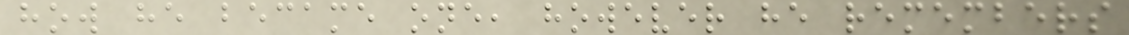how he became one, however he remembers
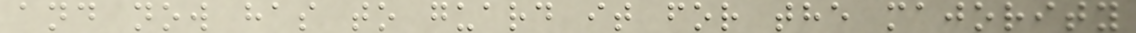and now has to guard it for the majority
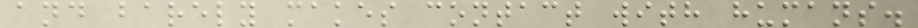and barely makes contact with humans.
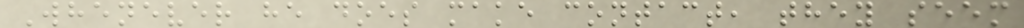Whenever he does make contact, they seem
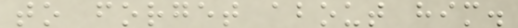to forget about him.
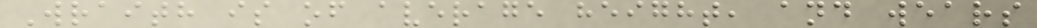Wraith is of average height, and wears
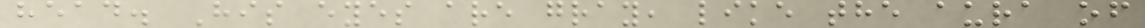head. His eyes are gray, like the aura of
